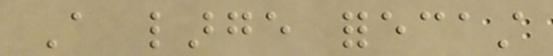A large forecast
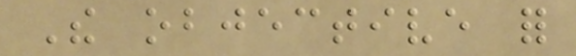The objective for
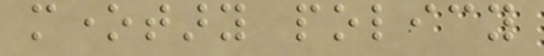monetary policy
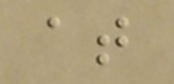at
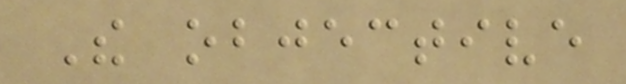The objective
